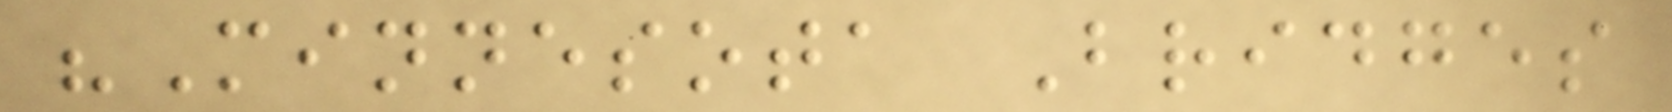"Minnesota Bridges
